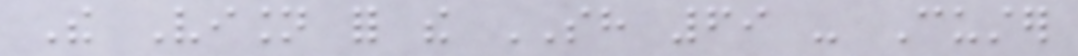The Vision for the SH 69 - Custer
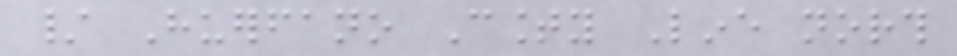/ Huerfano County Line north
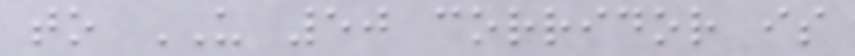to US 50 corridor is
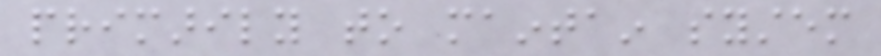primarily to maintain system
